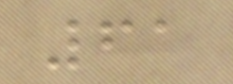61
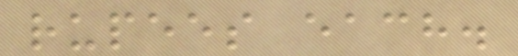rupees each.
